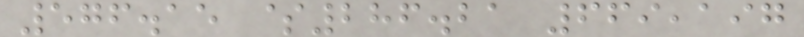576.15 $286.21 669,197
